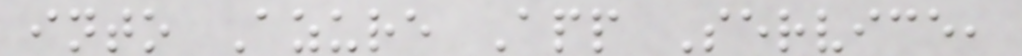into Azure App Service,
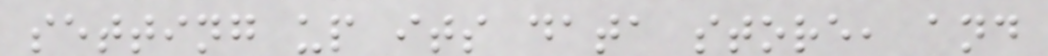setting up its data store, and
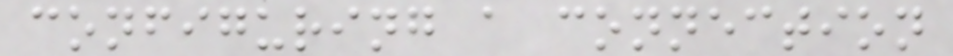configuring a connection
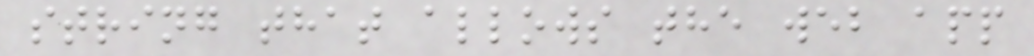string that allows the web app
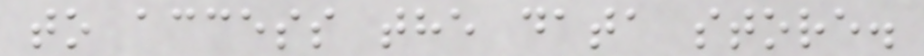to access the data store.
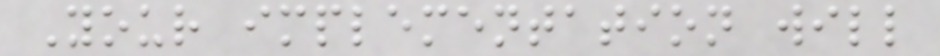Your implementation will
